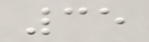35
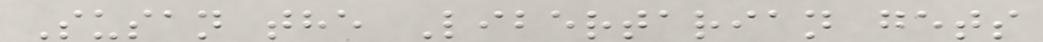Susan the Libertarian gets
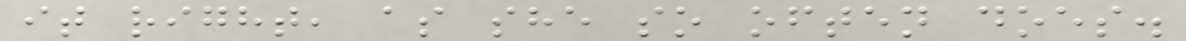it right, as she so often does.
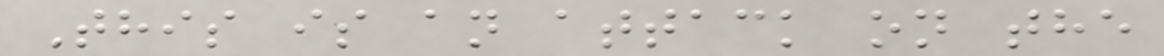This is an attack on the
